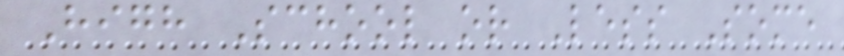High School or Less Some
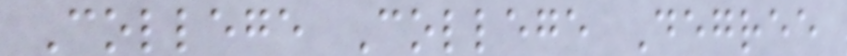College College Degree
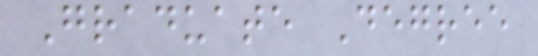Graduate Degree
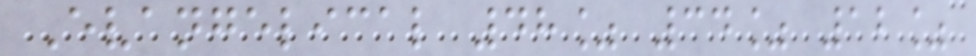Evangelical 48% 34% 12%
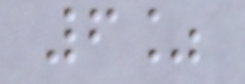6%
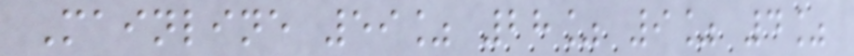Mainline 59% 28% 9% 4%
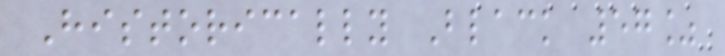Historically Black 57%
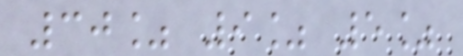30% 9% 5%
